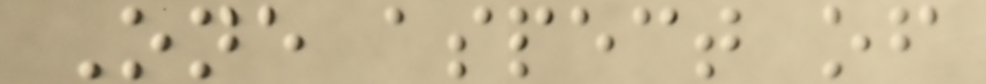One aspect of
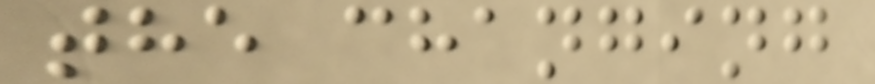the changing
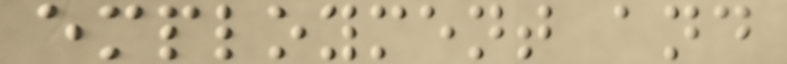employment and
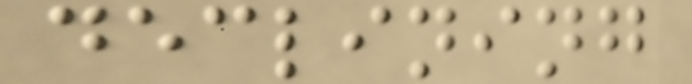declining
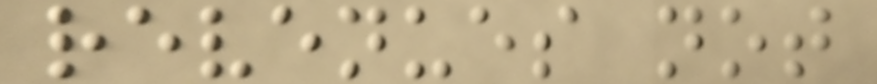revenues not
